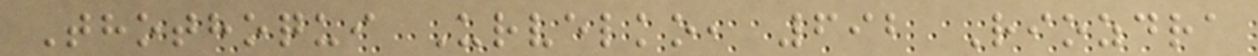Thothoqui Urvelko, 692 Riozdra
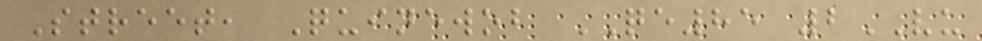Street, Quinewob QE85 2VU
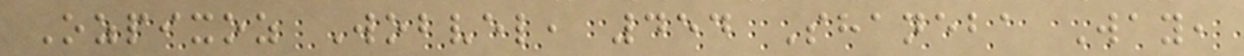Ozpixoz Wobvel, 454 Shaneba Way,
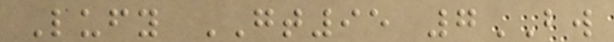Lufy GT95 7BW
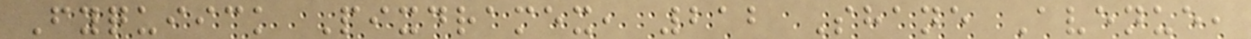Fyquiick Pixdramex, 212 Shane Avenue,
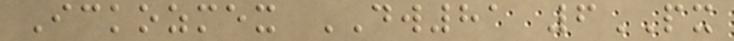Ickozmex DW81 6PX
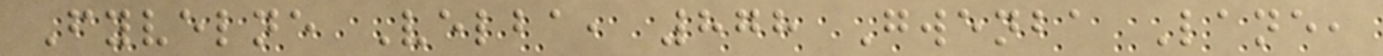Fyvelne Velba, 878 Gwenba Lane,
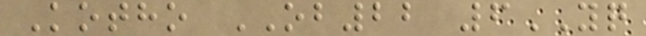Kotho OB22 6YQ
